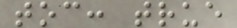toc: true
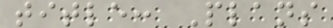title: Plans
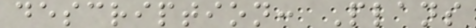description: Plans
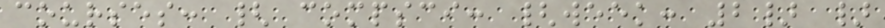courses: { compsci: {week: 2} }
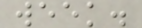week.
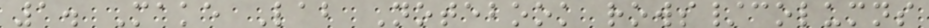1. Make Lab Notebook rows/columns
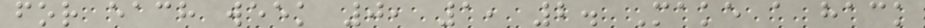for each week 0, 1, 2. Make a hack
